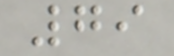79
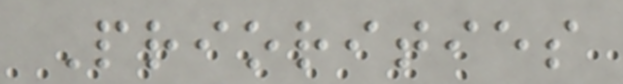Priorities
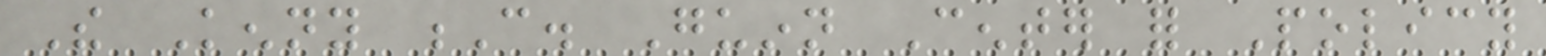The Kenny C. Guinn Center for Policy
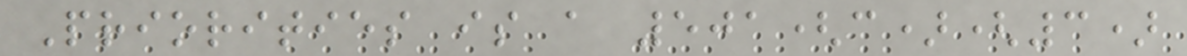Priorities is a 501(c)(3)
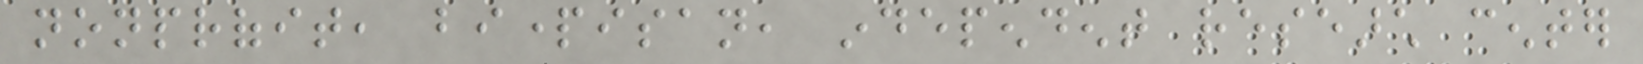nonprofit, bipartisan, independent research center
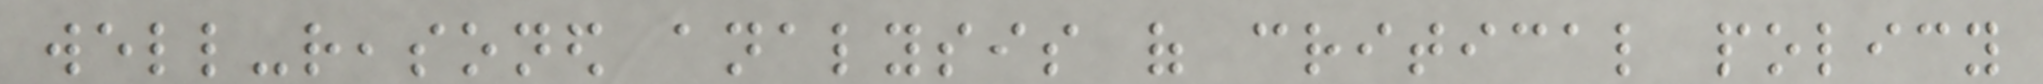well-reasoned analysis of critical policy
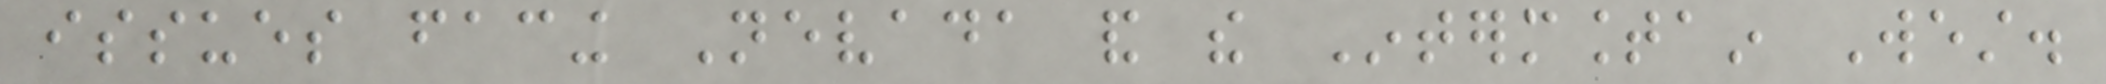issues facing Nevada and the Intermountain West.
